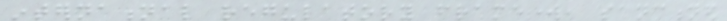international regulatory framework, sanctioned
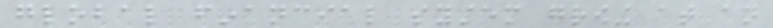global financial system growing at an
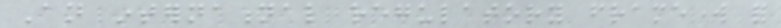An international regulatory framework for
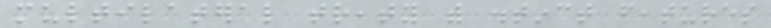multilateral treaty with distinct features
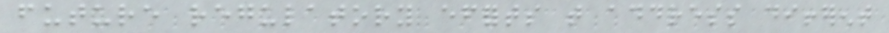future regulatory efforts that address different
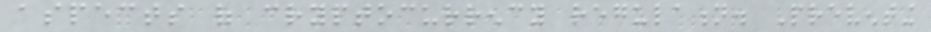aspects of cryptocurrency regulation. Preventing
